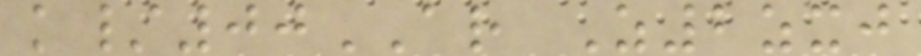k/00AR Z2zxj
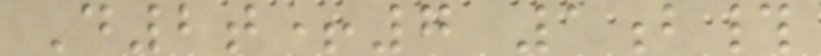D2t+7 1b#
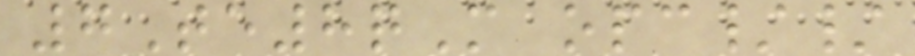7Te8qM opc//
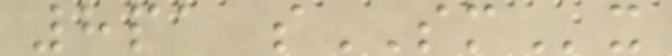8pa sSMx
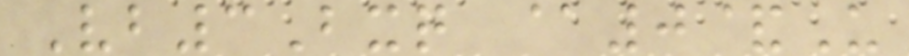Vb3Bxq @0&U
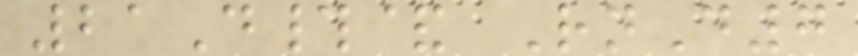21D#& RnD7
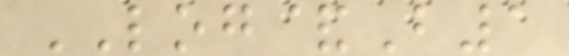LOG&B1
